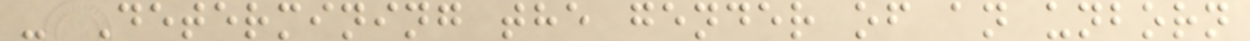- Determining the gender of an unborn
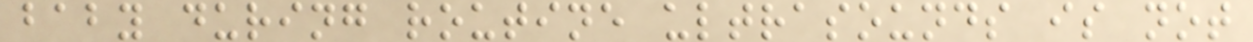baby during routine ultrasounds is not
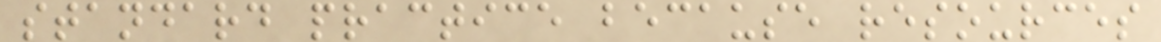standard practice because resources
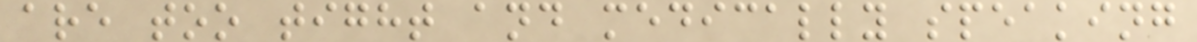are too tight and medically speaking
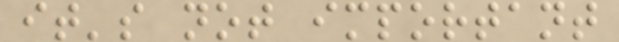it's not important
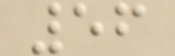56
